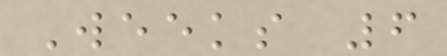Weeks 6
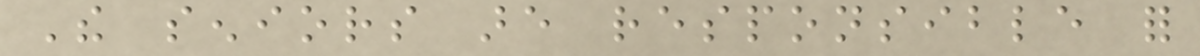The seniors are responsible for
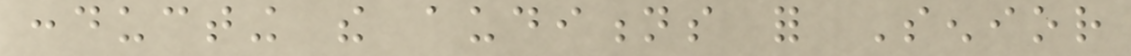conducting the auditions for Senior
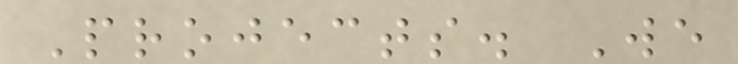Projects. We
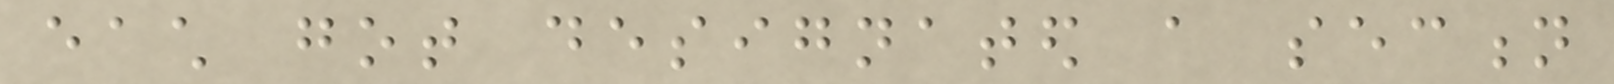each got designated a section
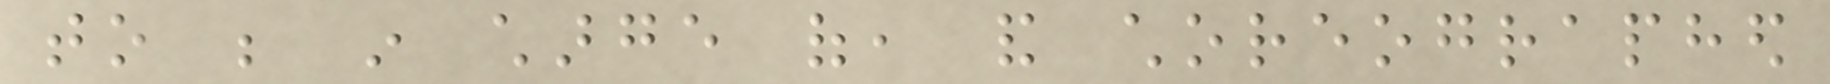to be in charge of, and choreographed
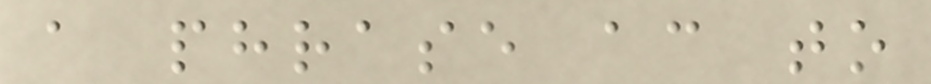a phrase according to
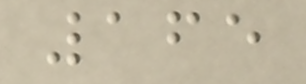165
